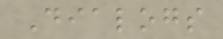Dialogs
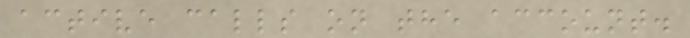active calls on the account.
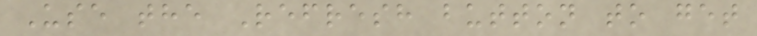Use the Refresh button to get
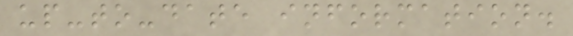up-to-date information.
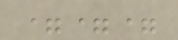===
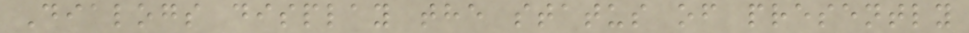Dialogs display the status of presently
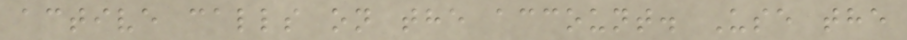active calls on the account. Use the
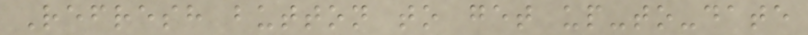Refresh button to get up-to-date
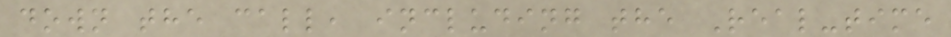down the call, including the Real-time
